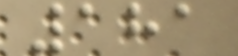181
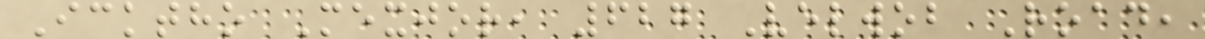Icktho Mexjor, 627 Velwob Road,
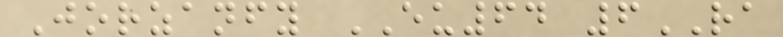Jorzanfy EU64 6RA
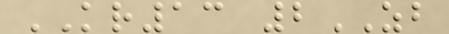KR13 2ZB
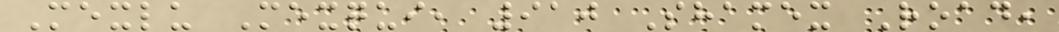Mexlu Mexqui, 910 Shamex Road,
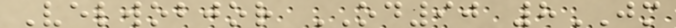Velwobjor OD90 8JM
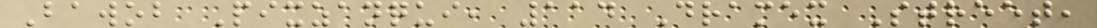Bawob Pixzanqui, 114 Dramex Street,
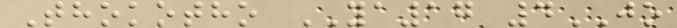Thokotho YA17 4JO
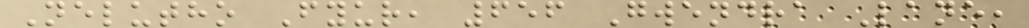Nelutho Fyur, 656 Gwendra Lane,
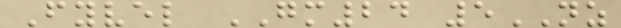Fyvel GM24 5NZ
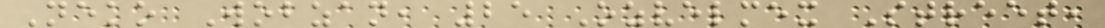Neko Wobzan, 25 Ozvelmex Street,
